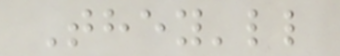They'll
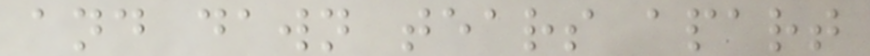and dawn tears apart
